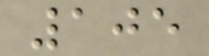105
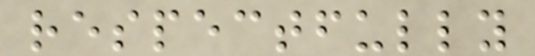respectfully
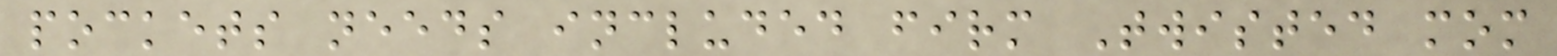pockets needs included firm Twisted mom
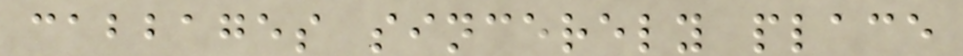cabbages sincerely place
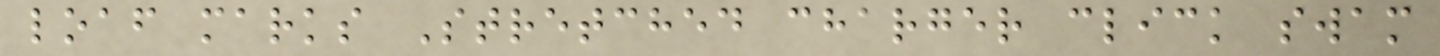loaf marks Stretched charger click swam
